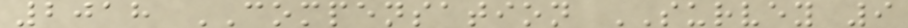2018 COMPENSATION SURVEY 9
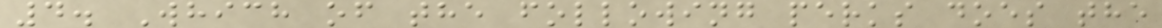4. Which of the following perks does the
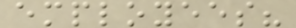employees?
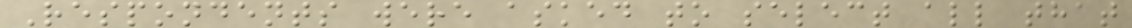Respondents were asked to select all that
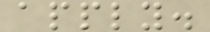apply.
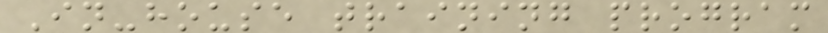In-house training program
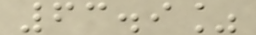63.9%
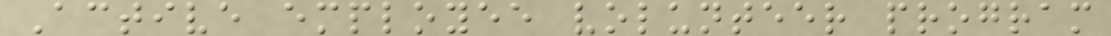Active employee volunteer program
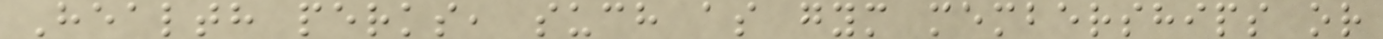Health perks, such as gym memberships or
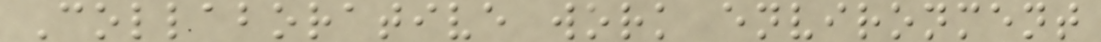Collaborative work environment
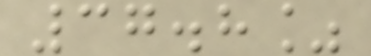37.8%
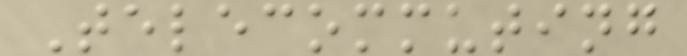Telecommuting
